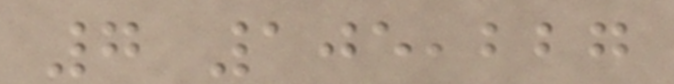7 105,227
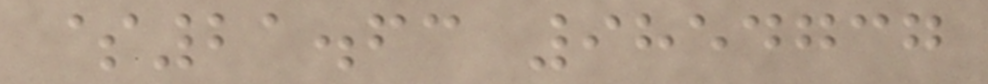$21.63 9854737
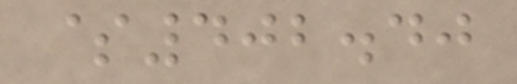$402.40
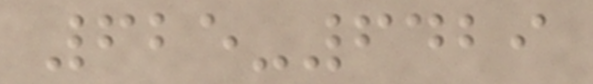625-6429
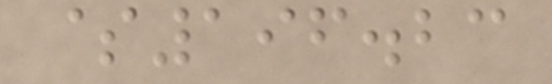$196.23
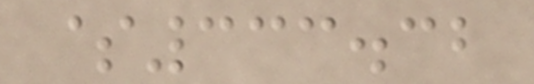$333.32
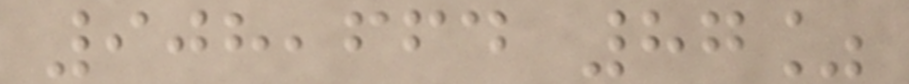908,664 87%
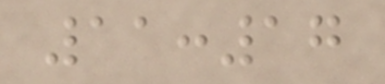11:17
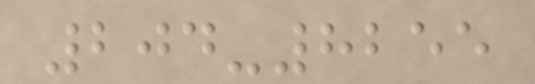204-8255
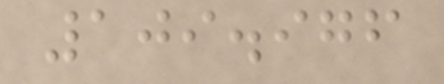109.976
